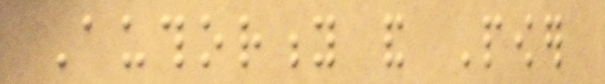Authority and Power
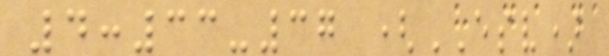4:33-37 (ESV)
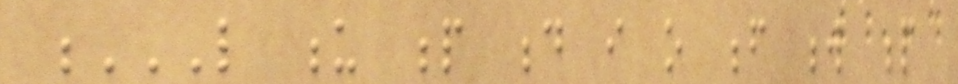L U P D I O F W P
